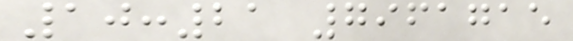10:21 7961715
